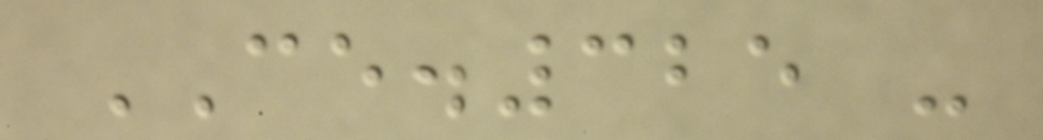CE.325 -
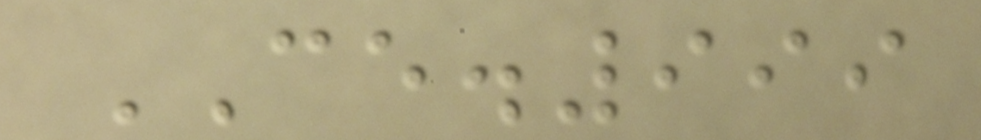CE.999
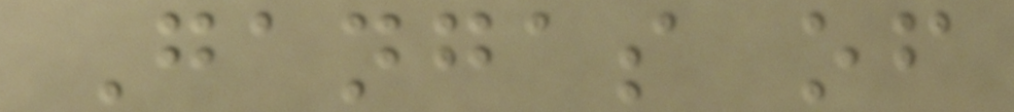Gangas of
